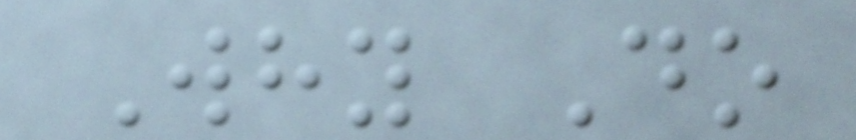Why Do
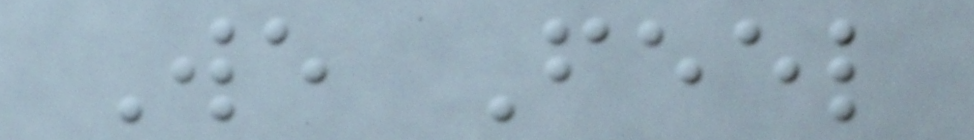We Feel
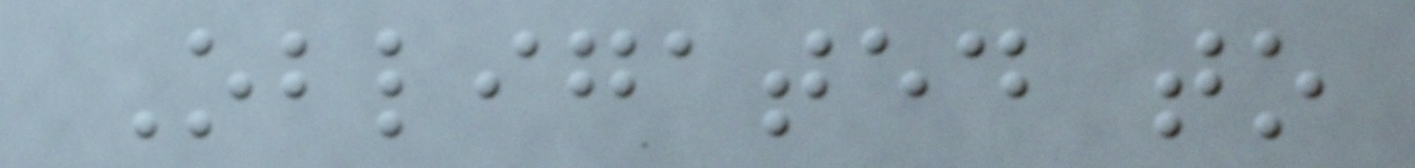Obligated to
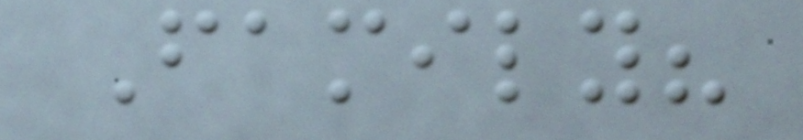Family?
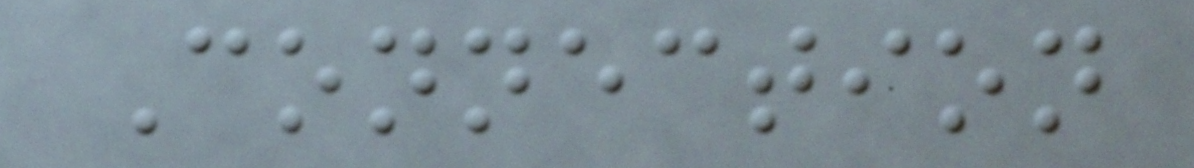Connection
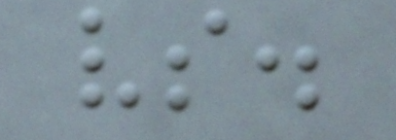vs.
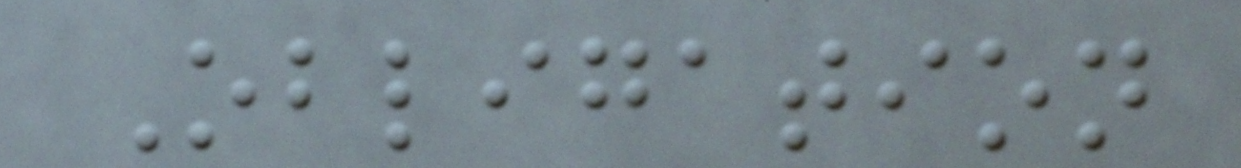Obligation
